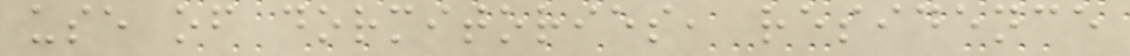use of dormitories, residence
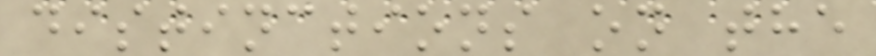distinctions on the
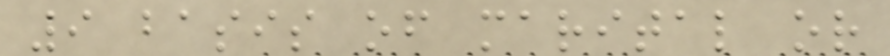9 basis of marital or
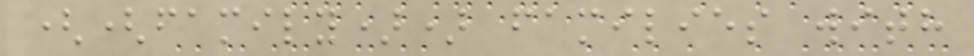((family)) families with
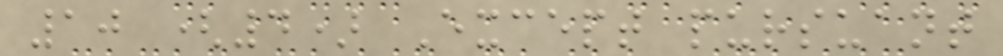10 (4) Except pursuant
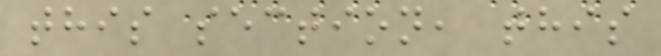this section, this
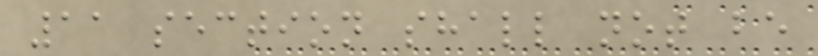11 section shall not be
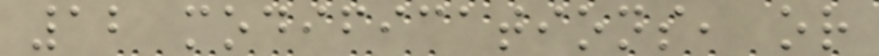12 modifications, or
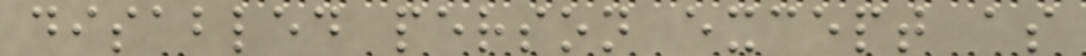disabled person except as
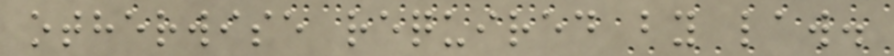otherwise required by law.
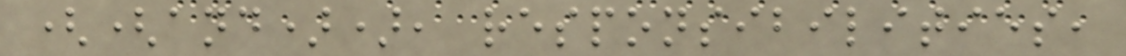((and)), responsibilities,
